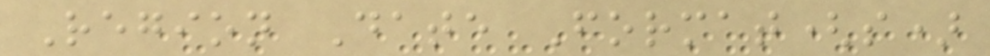Region Date Format(s)
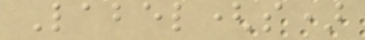Label(s)
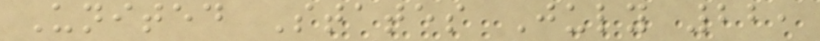United States July 22,
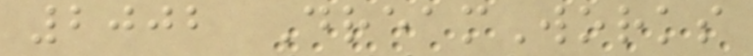2002 DreamWorks
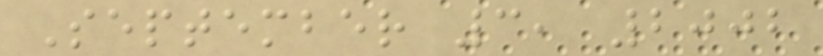September 3, 2002
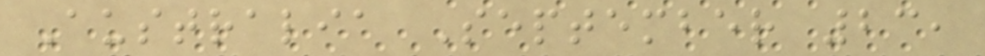Australia September 23,
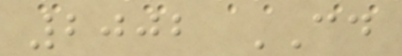2002 CD
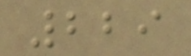229
